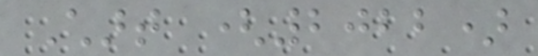Chart (2022)
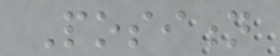Position
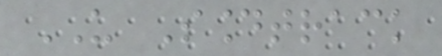US Soundtrack
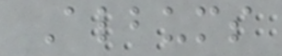Albums
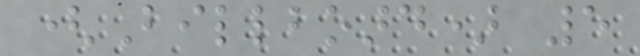(Billboard) 5
